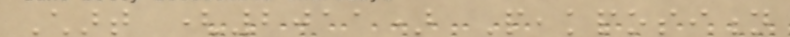Chart (2011) Peakposition
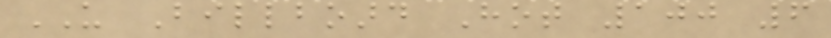US Billboard Hot 100 6
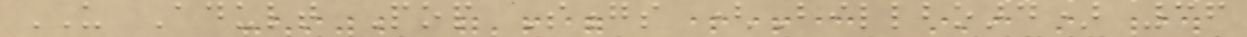US Adult Pop Songs (Billboard) 36
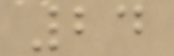24
